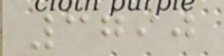3790
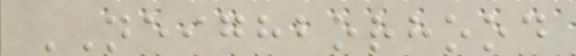NEIGHBORHOOD
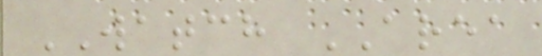WATCH AREA
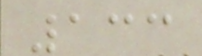133
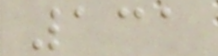131
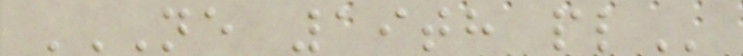NE 19TH PL
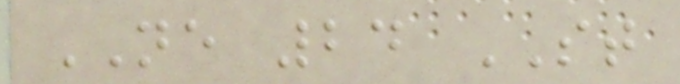NE 24 ST
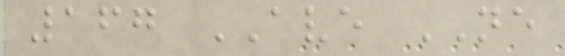167 AVE NE
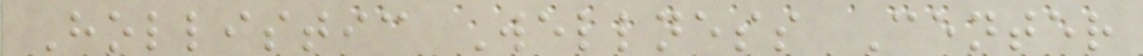Hollistic Wellness Center
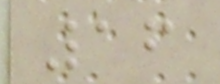16
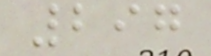297
